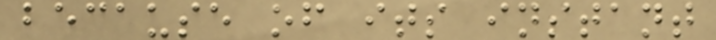because of its instant
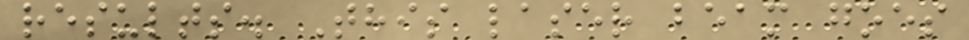results. This laser beam goes
